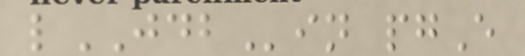lJDBin pgE
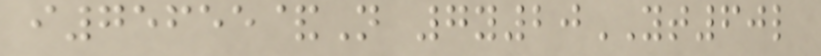i75655&N 7y20YT60l
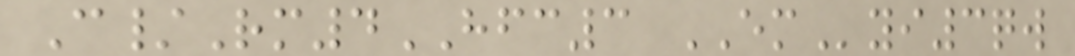C/Rm4HFC3 EMyi3qw
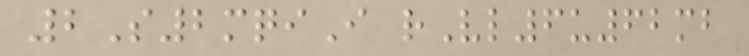2S2mqiI rVl6u62mb
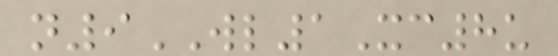n9WL1Xc8u
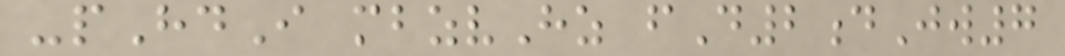-pHdI mbzvHz fD2dJw7
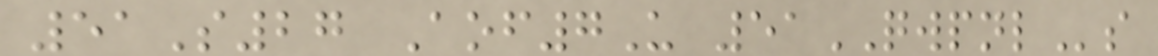51S27 Aof7U 51QWPNLs
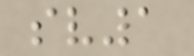sv1
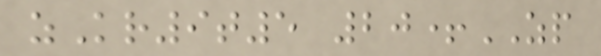zKr9t5 20+ZP
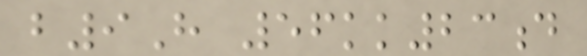b9H 56kk23d
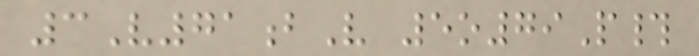3V71bV 5o79P#
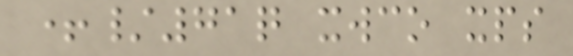+/71q xwco xps
